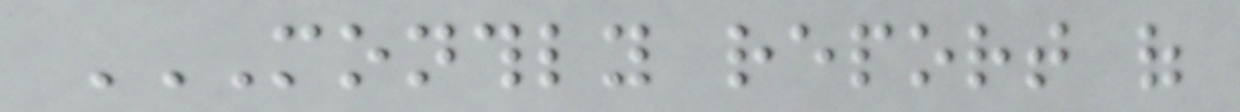MONTHLY REPORT OF
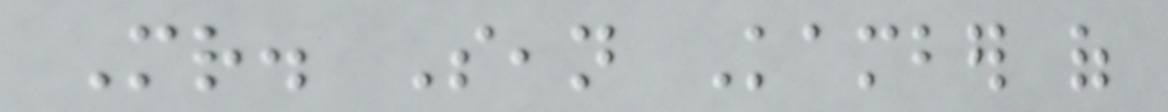Mr. Sean Kamber of
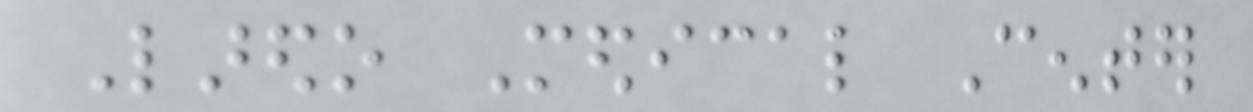Laredo Medical Center
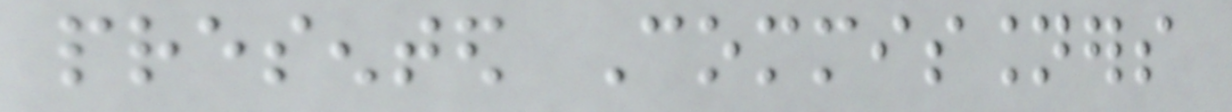presented Commissioners
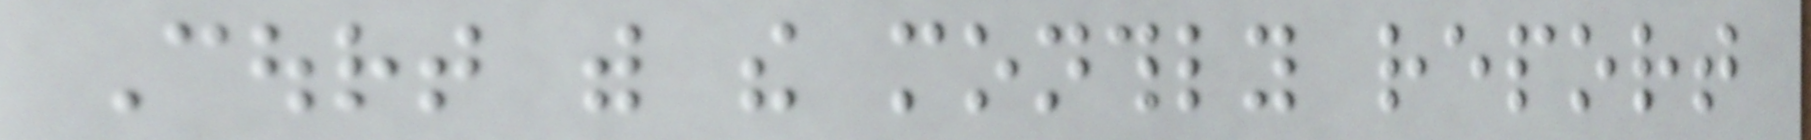Court with the monthly report
